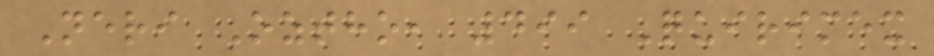Neri Oztho, 499 Quirimex
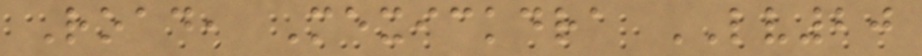Road, Mexickdra LV20
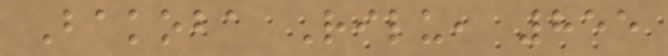Bakoba Rilu, 855
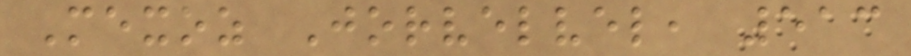Mexoz Jorvelvel, 513
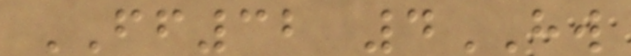FF32 4HW
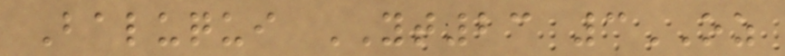Baluqui YT23 3OZ
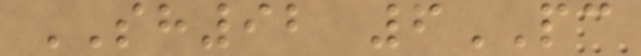SH92 6PC
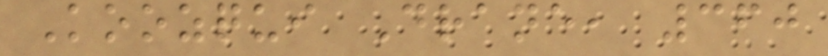Koozqui Drane, 360
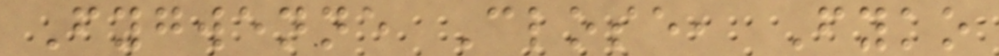Fygwenne Close, Fyko
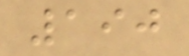190
